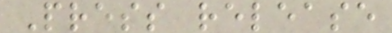Press release
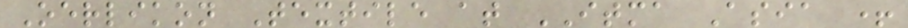Oerlikon Textile at ITMA Asia +
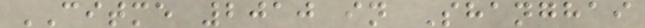CITME 2010 in Shanghai
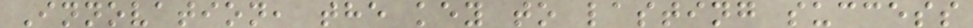Innovation, the key to lasting success
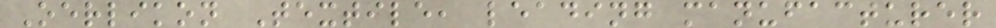Oerlikon Textile, leading manufacturer
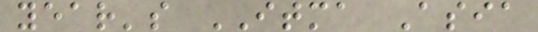year's ITMA Asia
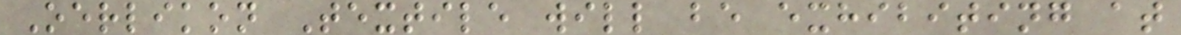Oerlikon Textile will be exhibiting at
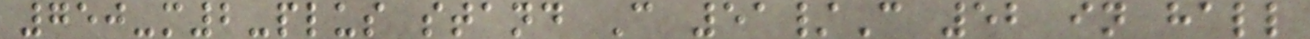750-m2-plus stand C 51/C 52 in hall
